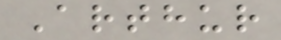Arthur
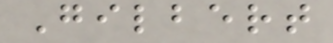Gilbert
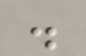.
